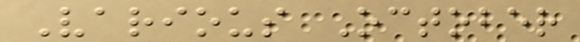Various October
